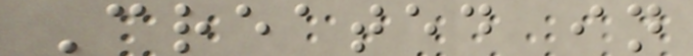Created in
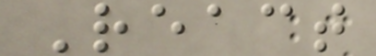React
